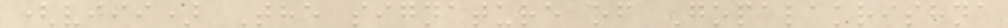(viii) The signature of Gopalakrishna
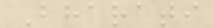Bharati
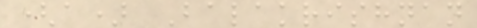(a) Balakrishnan
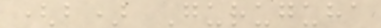(b) Guruguha
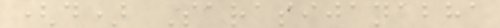(d) Sarasijanabha
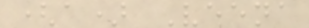(a) Veena
